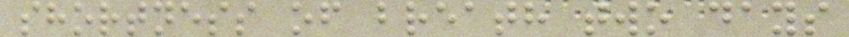shortness of breath two days
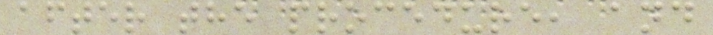after the procedure, and
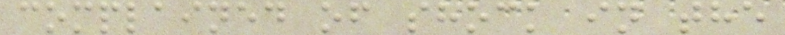complained of shock in the
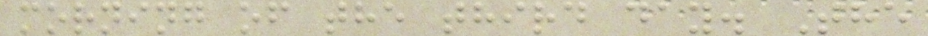morning of the third day. The
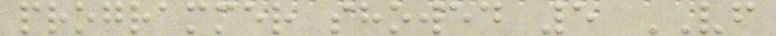programmer showed 5 VF
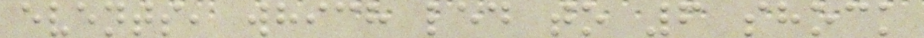events, which led to 6 shock
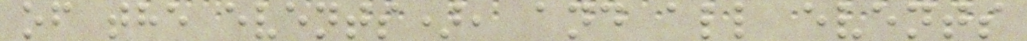of the events), and all events
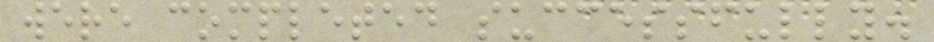were completed successfully.
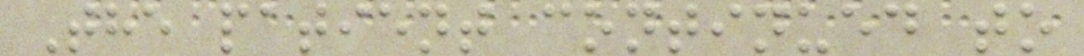The patient continued to
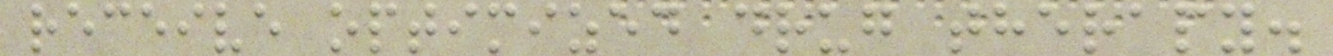receive optimized drug therapy.
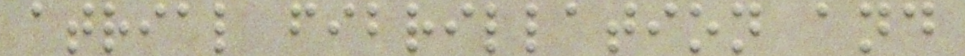atrial fibrillation and
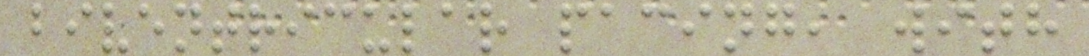biventricular pacing, with
